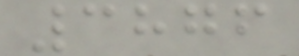3876
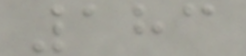183
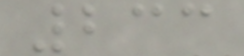233
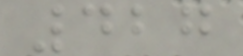427
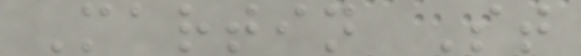Martin St
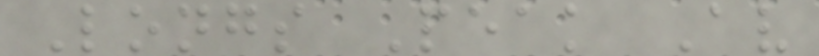Longs Peak Av
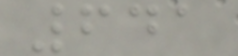641
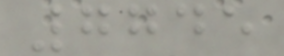7745
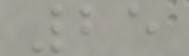25
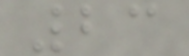23
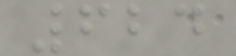624
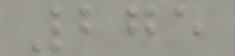275
